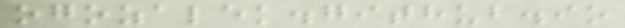ogozalek.github.io
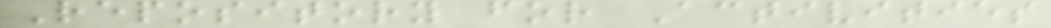Repository for Activities
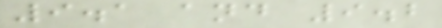9.1 and 9.2
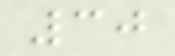30
